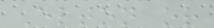Elton or
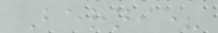Bernie?
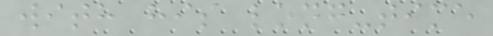with his long-time
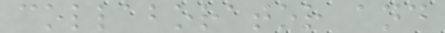collaborator and
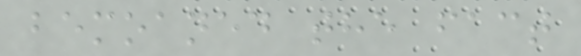bemoaned the fact
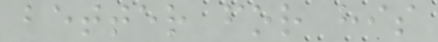better for his
